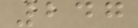247
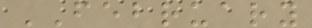FEBRUARY
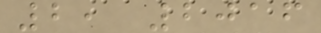2, 2016
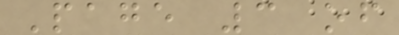Page 3 of
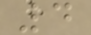4
